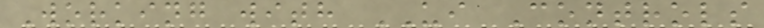Working with UI Controls
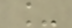_
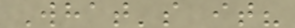What's it?
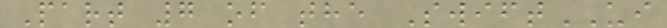Part 7 of the SwiftUI
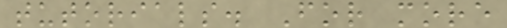tutorials. For more
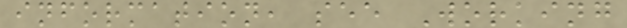information, see Working
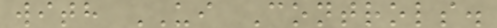with UI Controls.
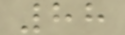88
